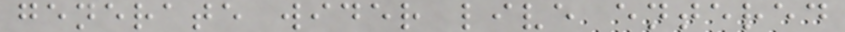generate wider live entered
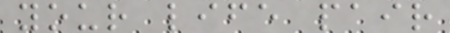your life pair
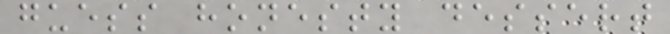guess honesty dessert
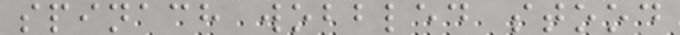spinach wobbled stood
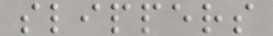slippers
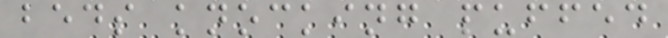beds knocking puffed
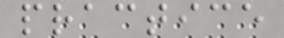practice
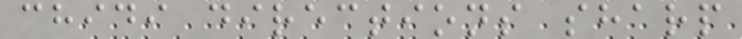chidi directions sharp
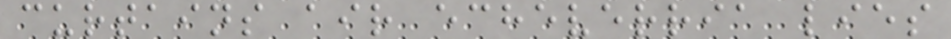curtains air echeverria lies
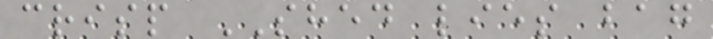crisp SHED lies bag
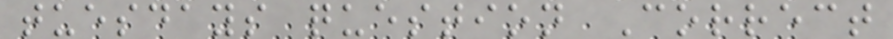tuesdays question Correct
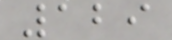129
